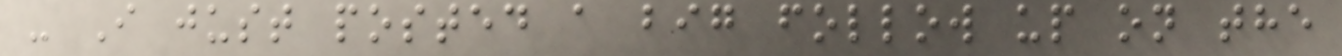- I just posted a big follow up on the
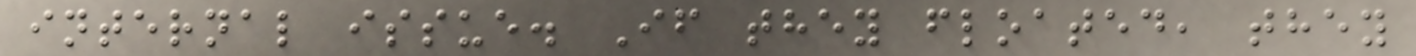internal issue. If they floated, they
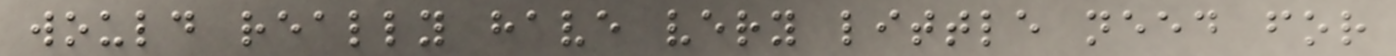would really have very little need for
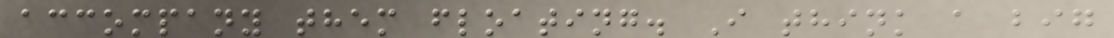accompany them floating. I think a big
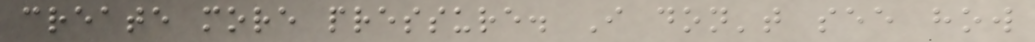create more pressure. I don't see how
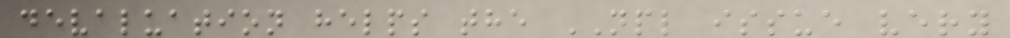devaluation helps the NPL issue very
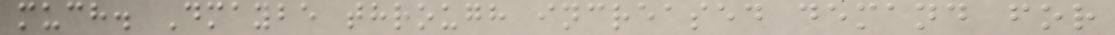much. Dmaybe through increased demand for
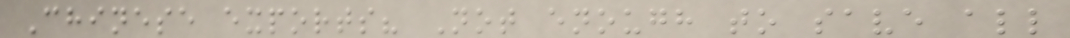Chinese exports? Not enough to save all
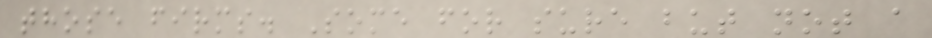those firms. Some for sure but not a
